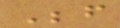Before
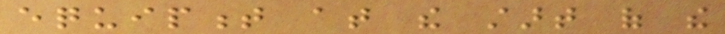equipment at the start of the
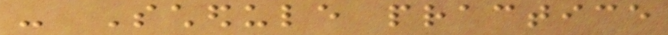- Schedule practice
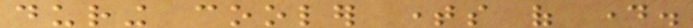during cooler times of day.
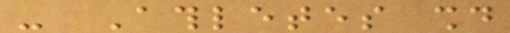- Athletes should
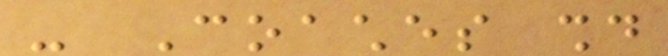- Coaches should
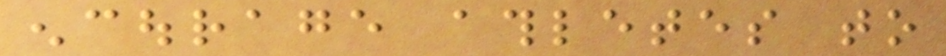encourage athletes to
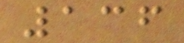136
